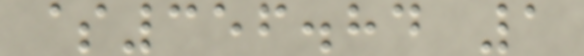$356.84 1
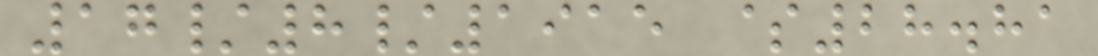17/8/1915 $28.81
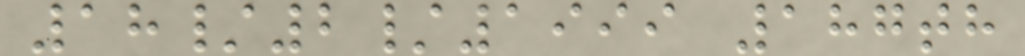18/2/1999 187th
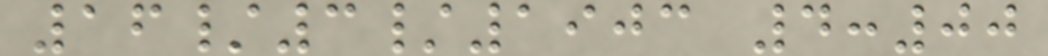16/3/1903 4:00
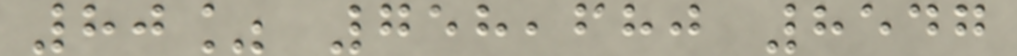80% 758,680 8547
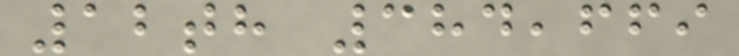12th 384,669
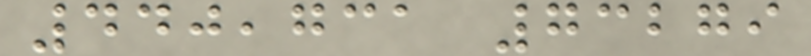440,731 73279
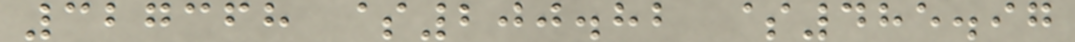327368 $200.82 $485.97
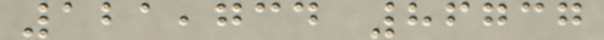121,734 86737
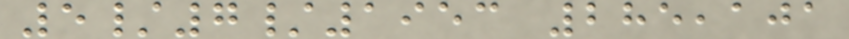5/7/1953 285,101
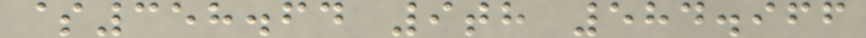$358.64 9th 584.966
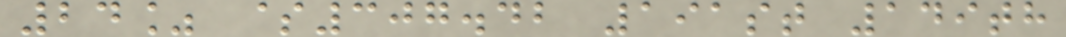24% $307.42 191st 149th
